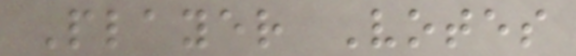Player Votes
